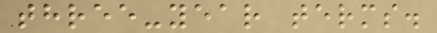three-year terms.
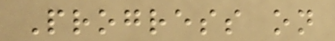Progress on
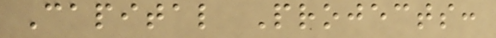Capital Projects:
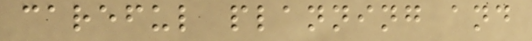careful planning and
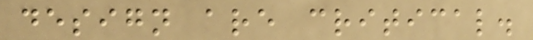design are critical.
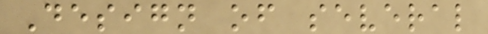Design of several
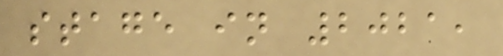stage in 2021,
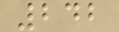242
